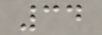34
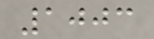1003
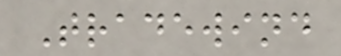Tradewind
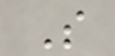S
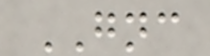GNC
